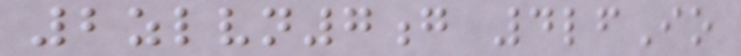2zlvn7g 4lfIo
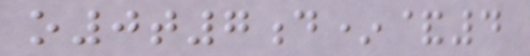o0t7d*&4
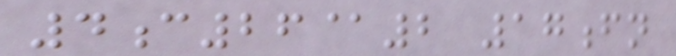4c26@2 17fn
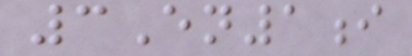3En1i
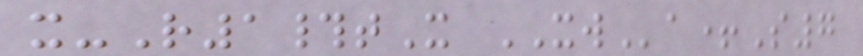x-R1#tX XWa+S7
